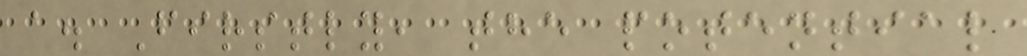a. Firstly, the potential
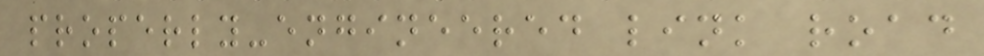properly-engineered link road
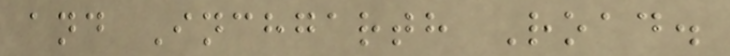and Inchgarth Road.
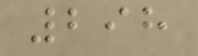298
